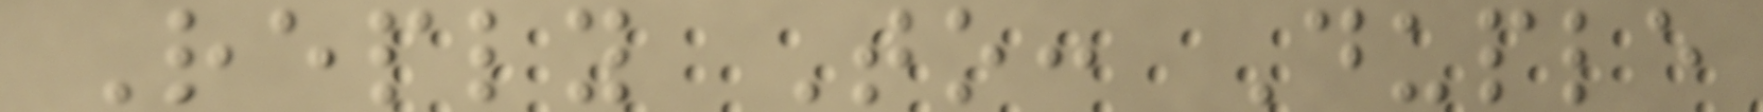Reply To: Duple
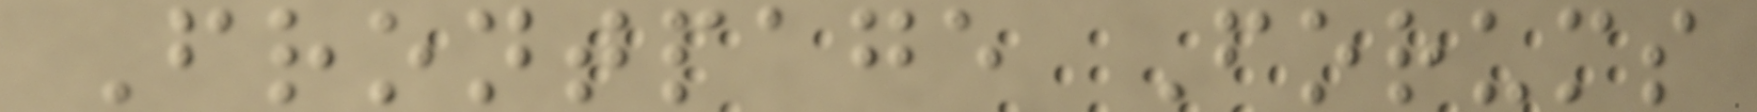Frontpage Forums
